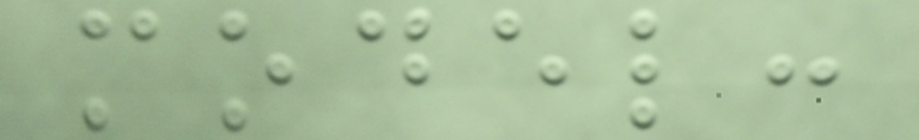model:
